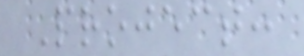Project:
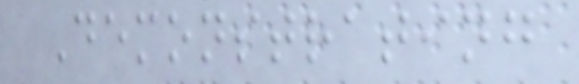Demonstrating
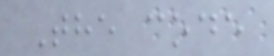The code
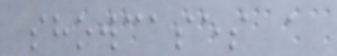showcases a
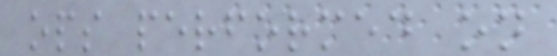ops performed on
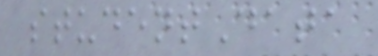studentData
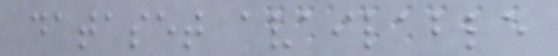dataset available
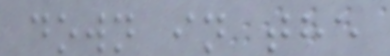down in the
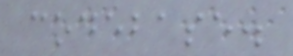codebase.
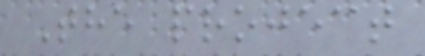The project
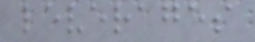leverages
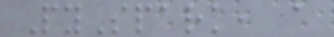PySpark, a
